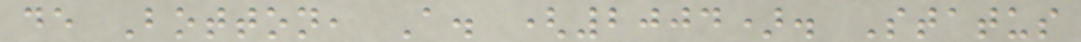de Botton, A. (2004). Status
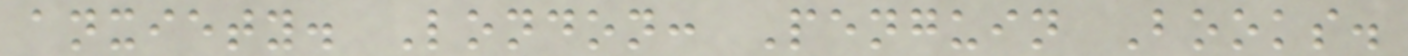anxiety. London: Penguin Books.
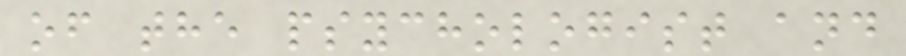of the psychologist and
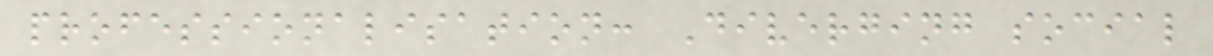professionalisation: Diverging social
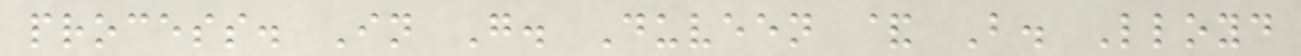process. In G. Duveen & B. Lloyd
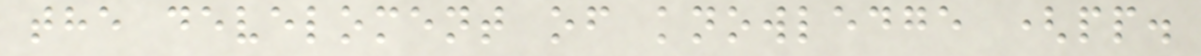the develoment of knowledge (pp.
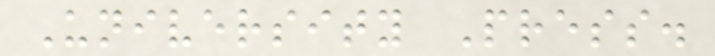University Press.
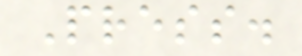Press.
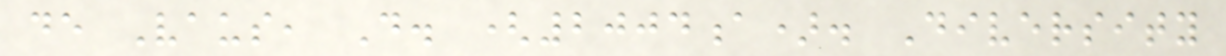de Vaus, D. (2004a). Diversity
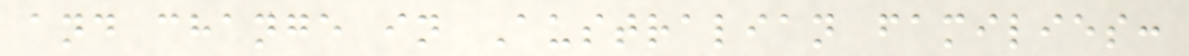and change in Australian families:
